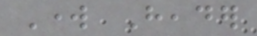Work Header
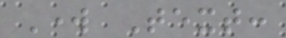Work Text:
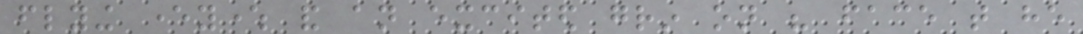flying everywhere and an excited grin on his face that he
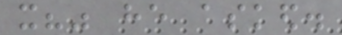it?" he asked.
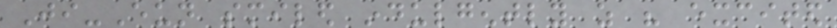Ji-Eun smiled indulgently as his excited
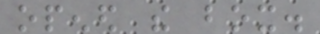opened the box.
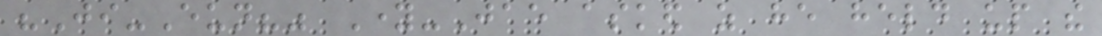"Ji-Eun?" Young-Jae asked as he held up the
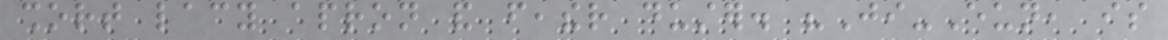short lacy apron and feather duster. "Ji-Eun, is
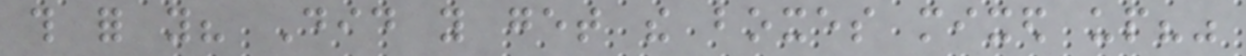this for you? Did you get the boxes mixed up?"
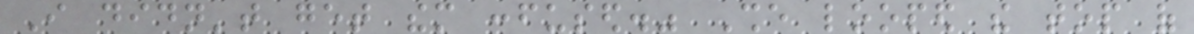I didn't get them confused." She looped the top of
